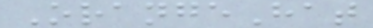OrangeHat
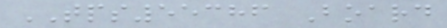TPS55386 Board
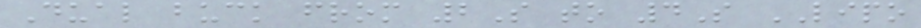Dual buck from 2S to 4S LIPO
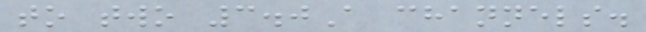to two 3.0A channels.
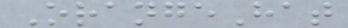OrangeHat
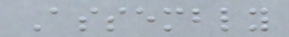Assembly
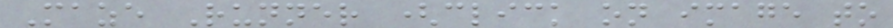Maze Runner (click on image to
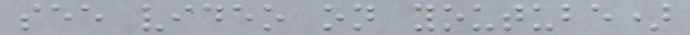see video on youtube)
